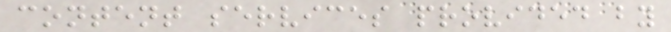content services provided by
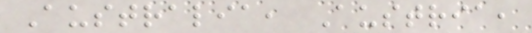Australia, Austria,
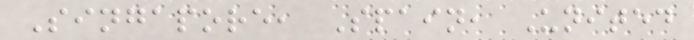Singapore, Spain, United
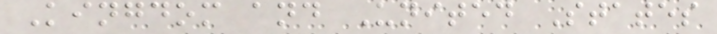Kingdom and United States
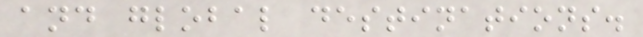and global destinations.
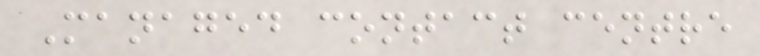Managed contact centre
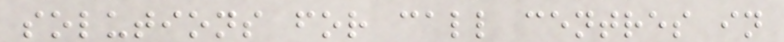solutions for call centres in
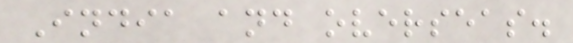India and overseas.
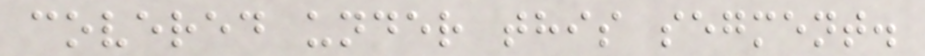covered under this segment.
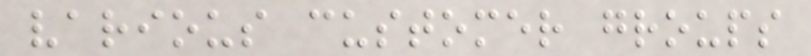various customer groups
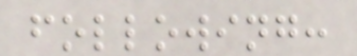following:
